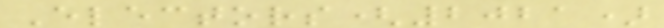Electors(2021)
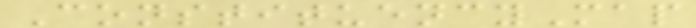ConstituencyMap
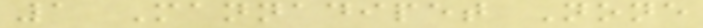1 Mannadipet None
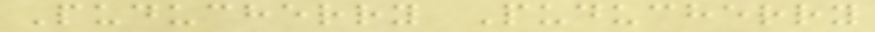Puducherry Puducherry
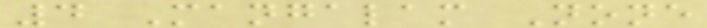4 Mangalam None
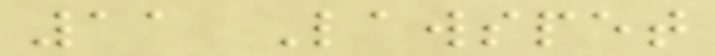11 Lawspet
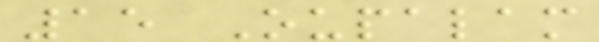15 Oupalam
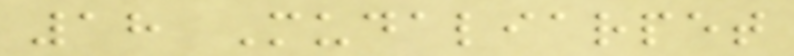18 Mudaliarpet
